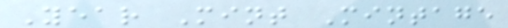Year Mint Mintage
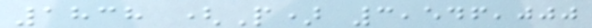1838 (P) 3,546,000
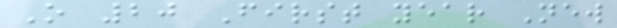O 20 First year New
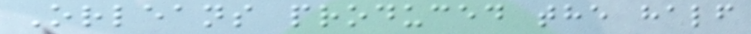Orleans produced the half
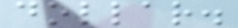dollar.
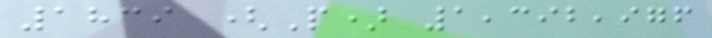1839 (P) 1,392,976
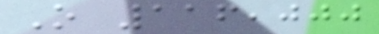O 116,000
